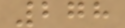278
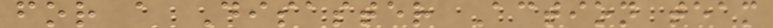for a Disaster Action team
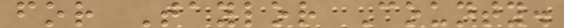for Taylor County.
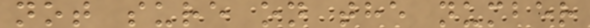not sure on the number
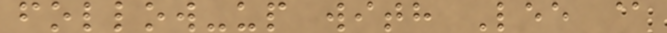follow-up with Lee @
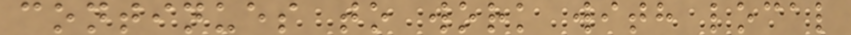continues to work with local
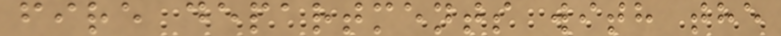fire departments with the
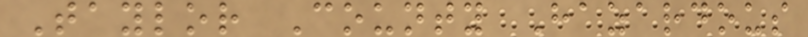Taylor County Hazardous
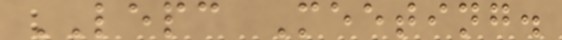LEPC Meeting.
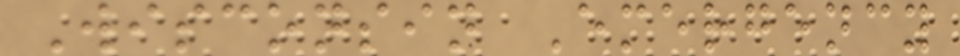Wisconsin Emergency
